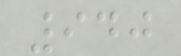940
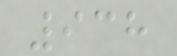938
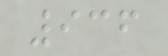936
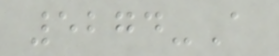5274-A
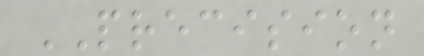PRECISION
